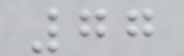77
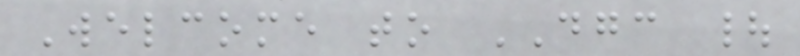Welcome to DGC |
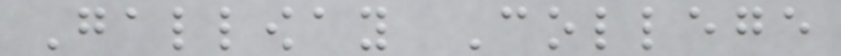Galloway College
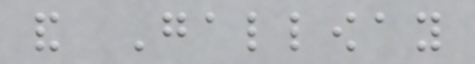and Galloway
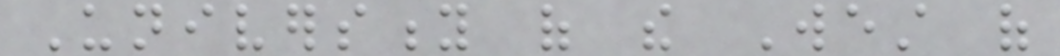University of the West of
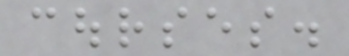courses.
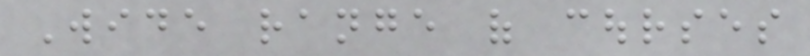Wide range of courses
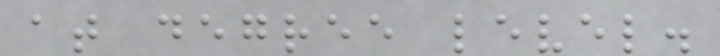at degree level.
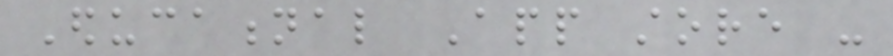Educational App store -
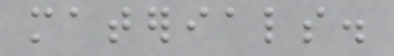materials.
